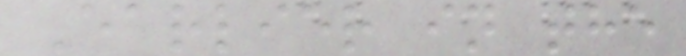Earlier in the
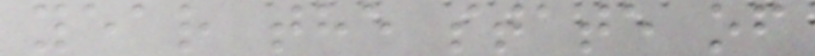year the state of
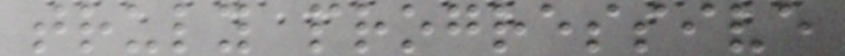truly progressive
